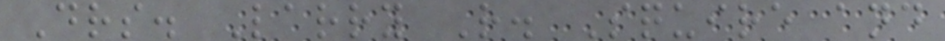Drs. Larry R. Squire and
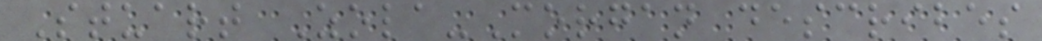Stuart Zola-Morgan describes
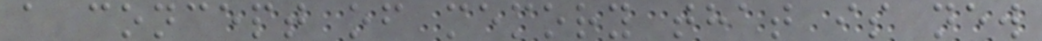a concept of memory that is new
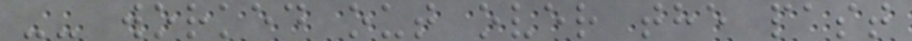-- worked out over the past
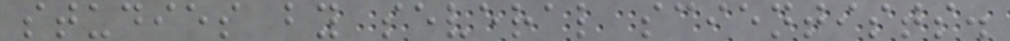studies by several scientists.
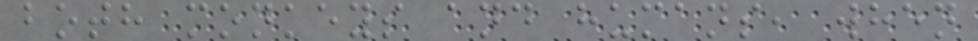both monkeys and humans, when
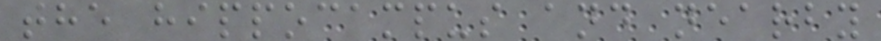the hippocampus and nearby
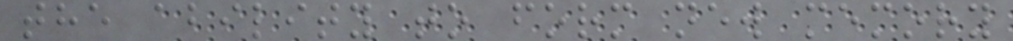the ability to form new memory
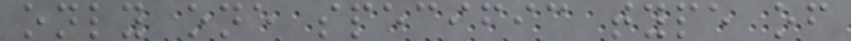only one specific type of
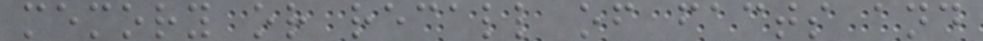memory or recall of facts and
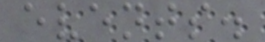events.
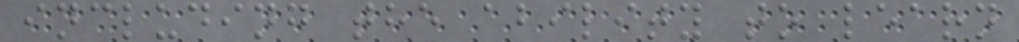including the ability to learn
